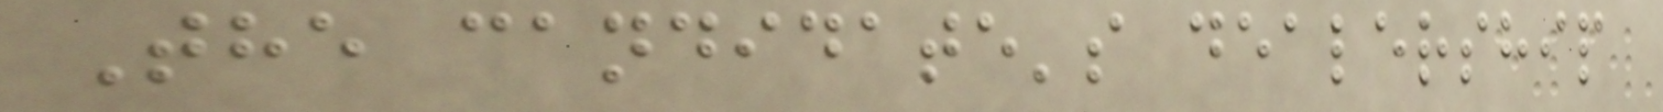The candidate's dealership
